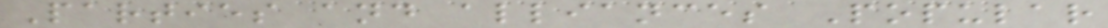Parties and alliances Popular
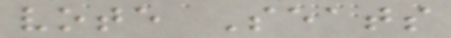vote Seats
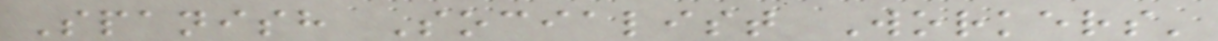Spanish Socialist Workers'
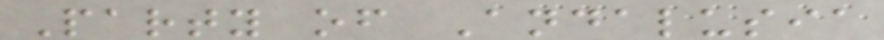Party of Andalusia
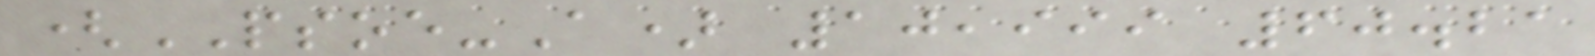(PSOE-A) 10,999 60.21
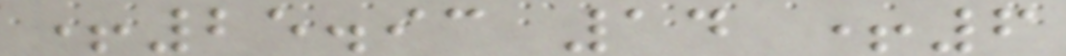+25.93 14 +6
